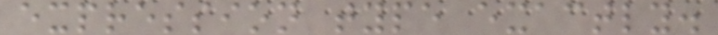expression type exactly.
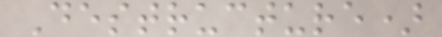Destructure)
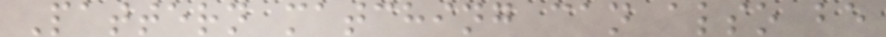Pattern matching can also be
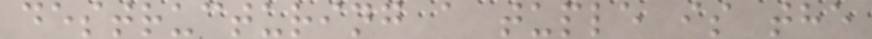destructuring a tuple is the
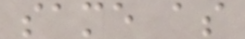same as
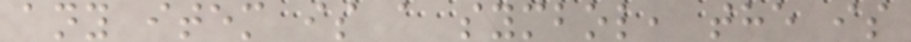any item is a symbol, the is
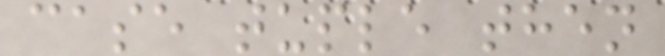case tuple then
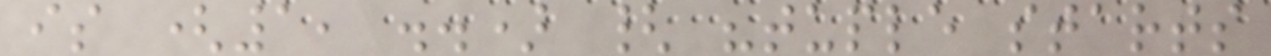is (1, ..) { "tuple starts
